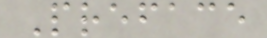Preface
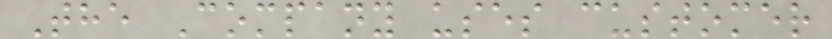The Company uses customer
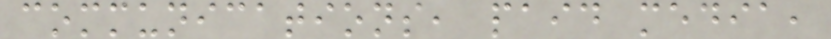communications, paid media,
